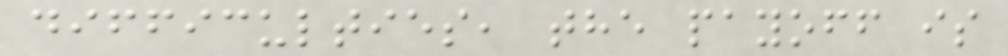difficulties, the payoff is
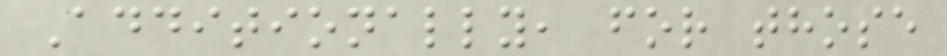Additionally, for those
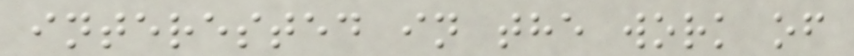interested in the work of
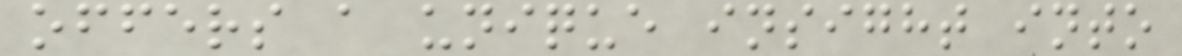offers a unique insight into
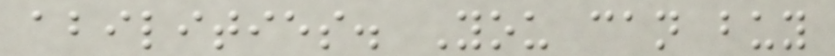abilities. You can buy
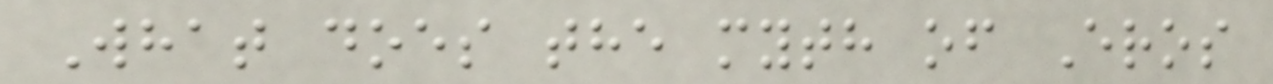What does the myth of Eros
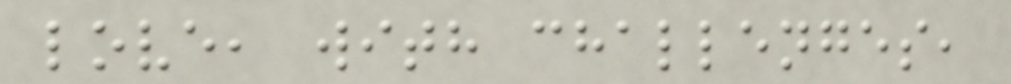love, with challenges,
